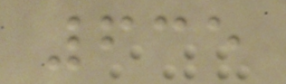635
